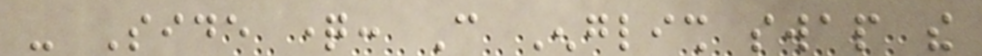- Side question: Can English swap the
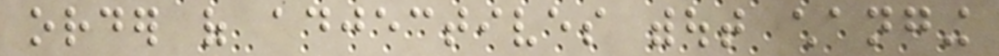order of adjectives without changing
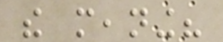the meaning?
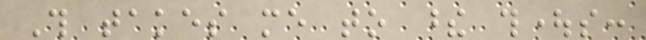This takes me to these thoughts:
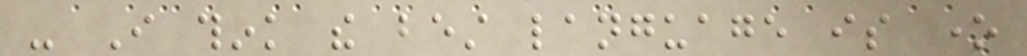- I think the best language is one
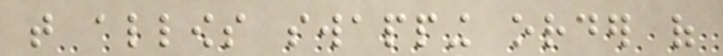that allows swapping order of
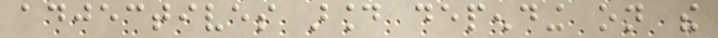adjectives around depending on the
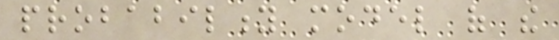probability model of the
